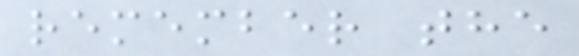remember the
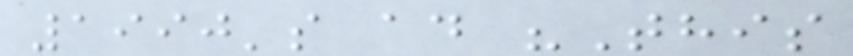1990's ad "This
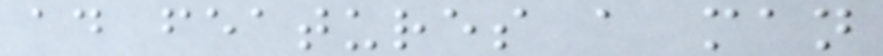ad features a man
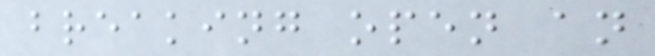breaking open an
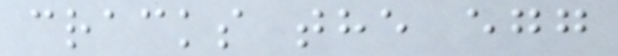cracks the egg
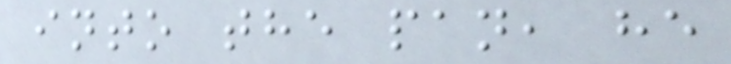into the pan, he
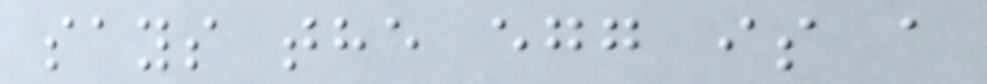says the egg is a
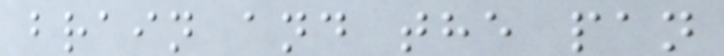brain and the pan
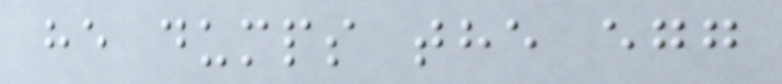he dumps the egg
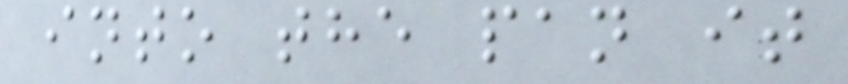into the pan it
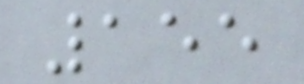155
